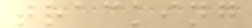tracking
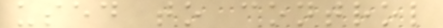used to control
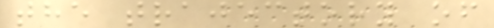the trajectory of
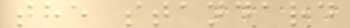the standard
